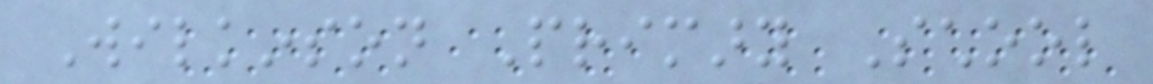Wilkinson Primary School
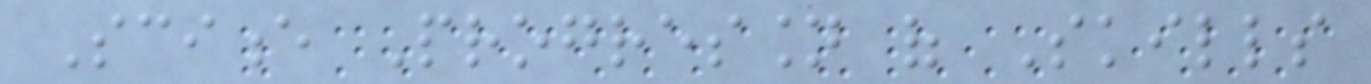Science Progression of Skills
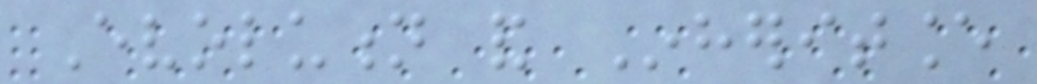Evolution and Inheritance
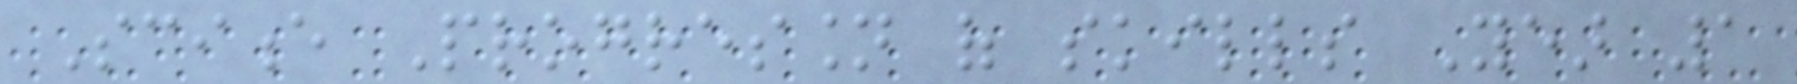Science Progression of skills Year 1
